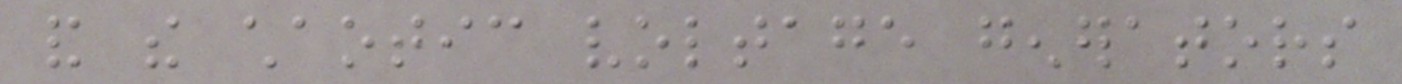and the chaotic voltage generators
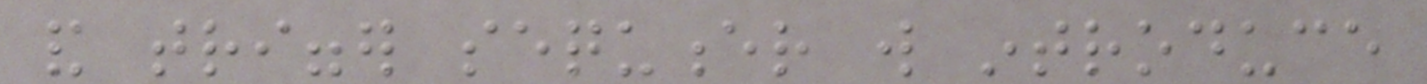and trigger sequencer will introduce
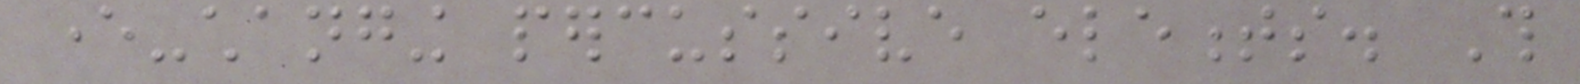ever-changing percussive elements. This
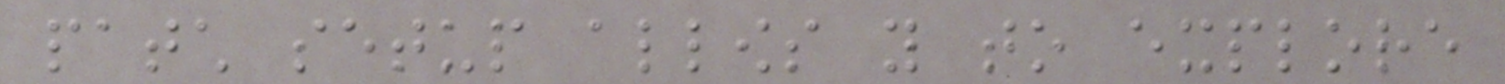patch setup allows you to explore
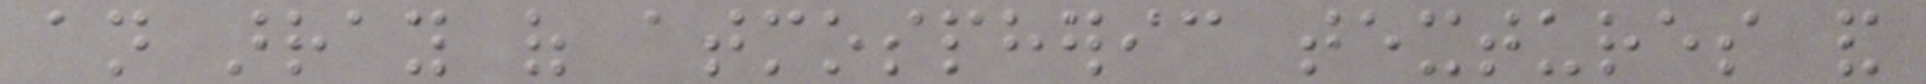an array of atmospheric textures and
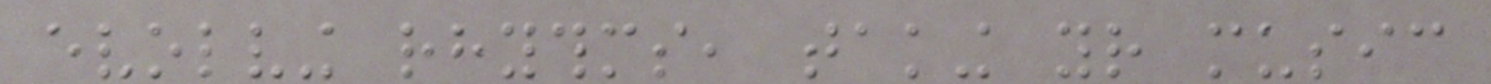evolving rhythms, taking your music
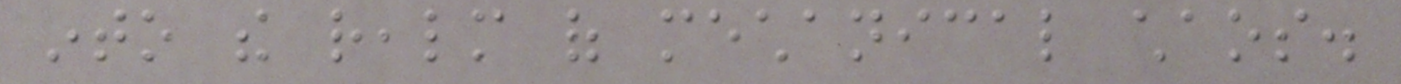into the realm of mechanical chaos.
